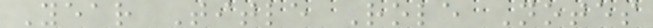Year Title Role Notes
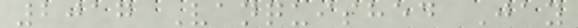2017 Vanquished Jay
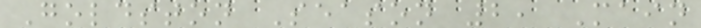Goldston Season 2, Main
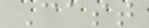Cast
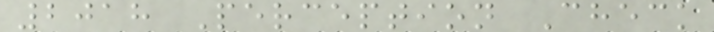2018 Perception Check
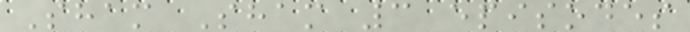Sham Sham 3 episodes
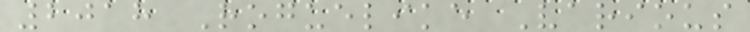2018 Roguelike Various
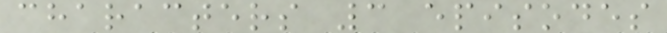characters 3 episodes
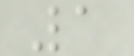1
